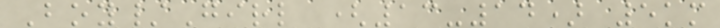Boy/Girl (13-14) 5km
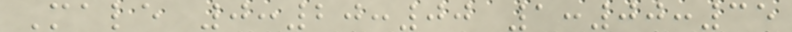Male 0:20:00 1:00:35
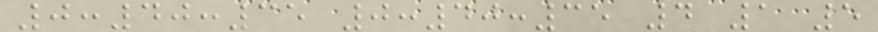0:40:35 0:40:35 4 1 5
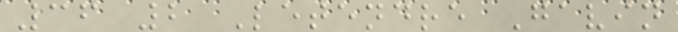36 2 Letendre Gavin
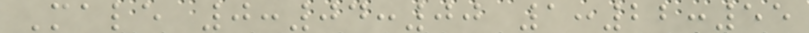Male 0:04:00 1:22:55
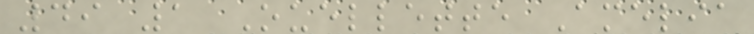49 1 Ouellette Amelia
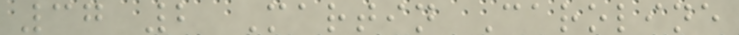37 2 Martin Caroline
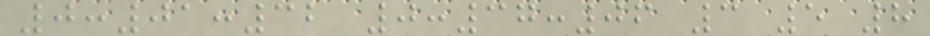0:01:32 0:37:06 3 5 8
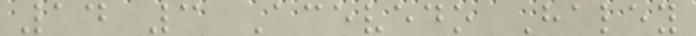14 3 Acevedo Haley
